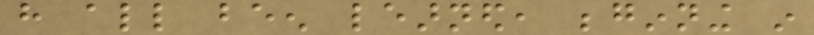have all been learned, beginning in
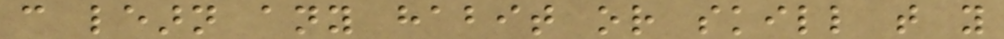can learn any habit or skill that you
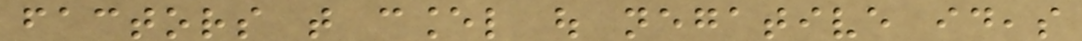factors that cancel out negative ideas
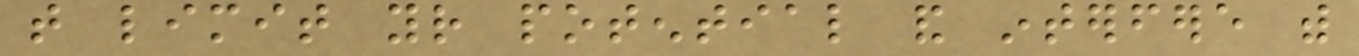that limit your potential and interfere with
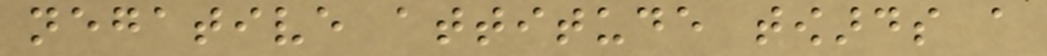negative attitude towards a
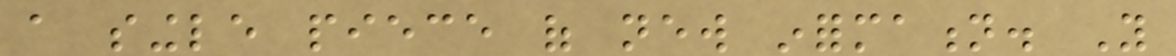a single piece of new information. You
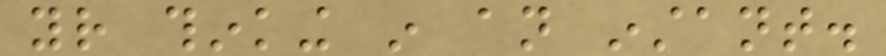your thinking in an instant.
